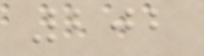202
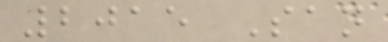2015 San
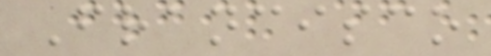Francisco
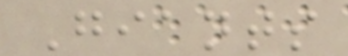Giants
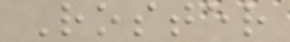Roster
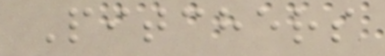Pitchers
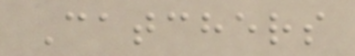Catchers
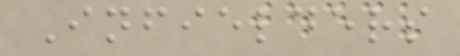Infielders
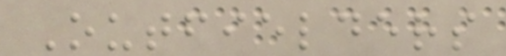Outfielders
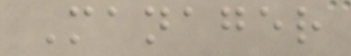Manager
